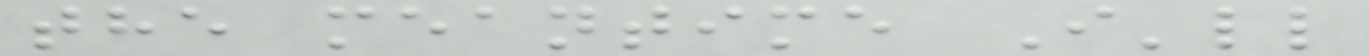the meantime I'll
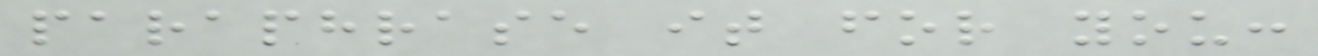paraphrase it for you:
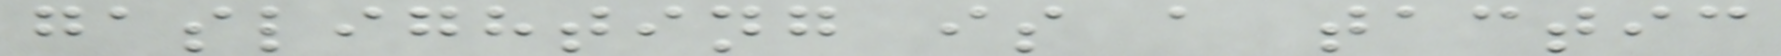gaslighting is a tactic
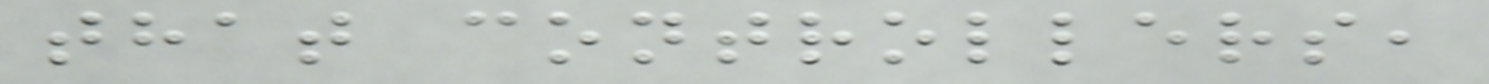that controllers,
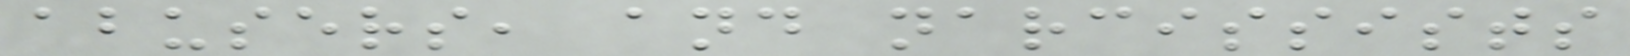abusers, and narcissists
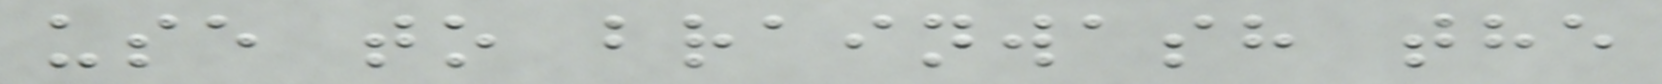use to brainwash the
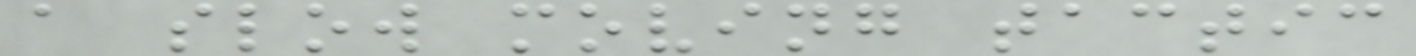a slow moving tactic
